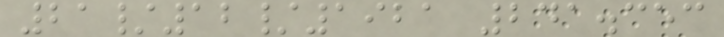21/12/1921 241.353
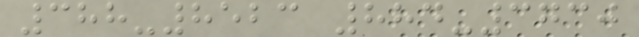388-8523 884-3730
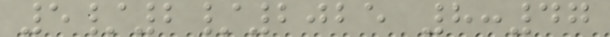5/2/2025 8:47
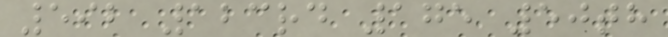592 123rd 175 50th
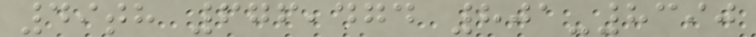49th 676,474 801-8390
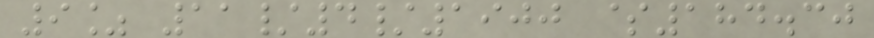9% 11/4/1900 $184.30
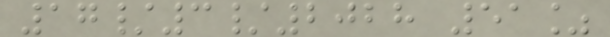17/3/2028 51%
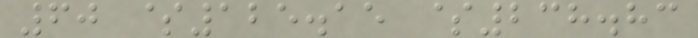60 $125.15 $238.83
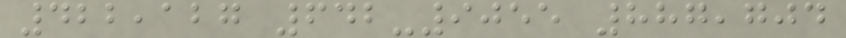422,127 642-9055 887,704
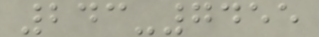243-7455
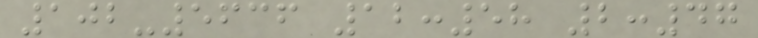102-5636 12:58 2:47
